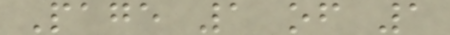Page 1 of 1
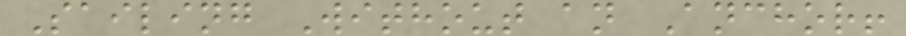Sailing Without an Anchor!
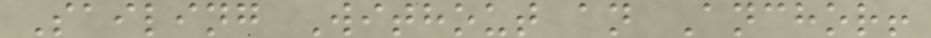Sailing Without an Anchor!
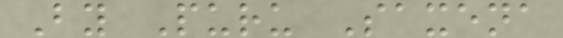By Puru Saxena
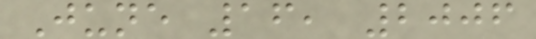June 16, 2006
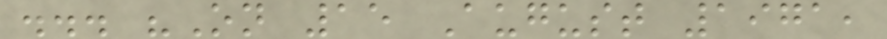... "On 15 August 1971,
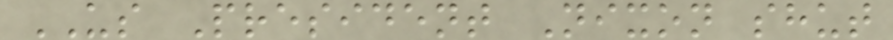US President Nixon shut
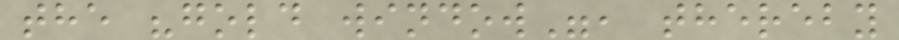the "gold window", thereby
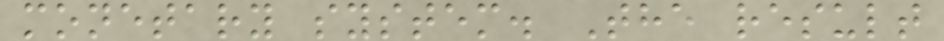monetary system. The result
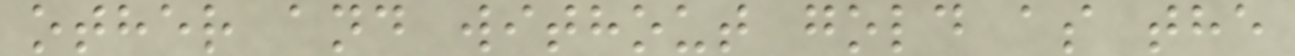other and without gold as the
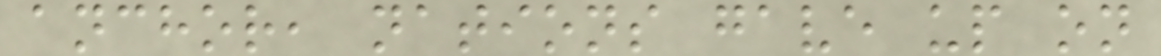anchor, nations gave up on
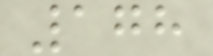178
